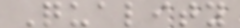Quality
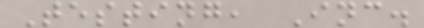Testing, Inc.
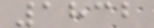1832
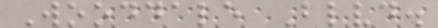Wooddale Blvd.
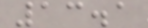13.1
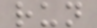run
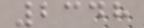2348
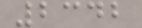2342
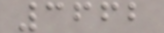3662
